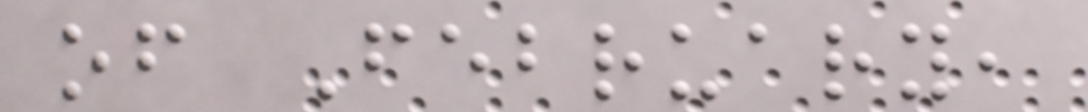of February,
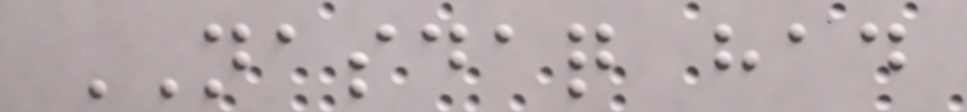NASDAQ had
